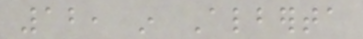12, in Alberta
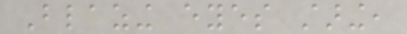Blazing eyes staring,
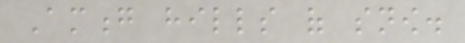Among hills of snow.
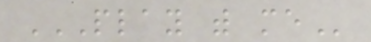PLAY WITH ME
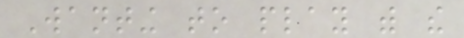Wanting to play with the
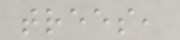trees,
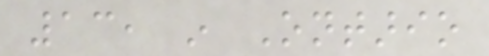13, in Ontario
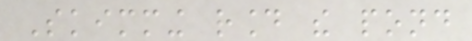Skimming round the pond
